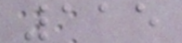115
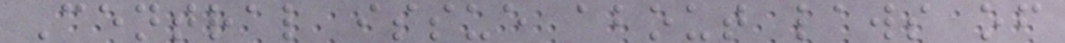Central issue about laws of
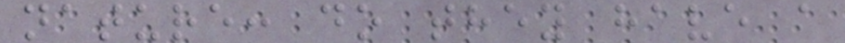nature: do they have a
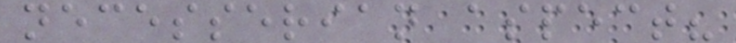necesserian aspect?
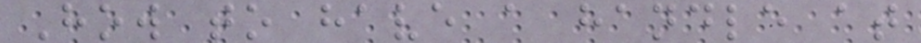How to have a handle at
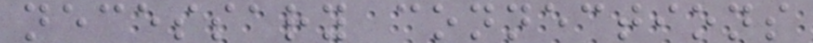necessary connections
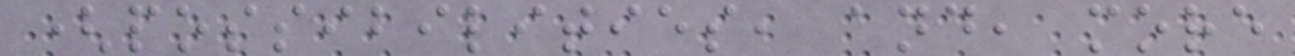(possibilities, and, more
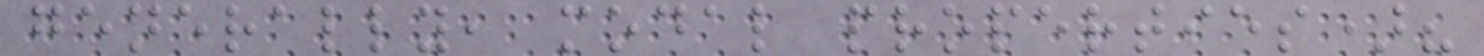generally, modal properties)?
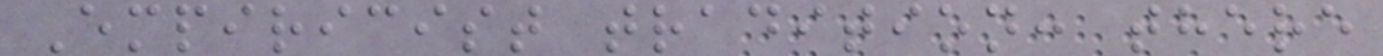Empiricist tradition: there
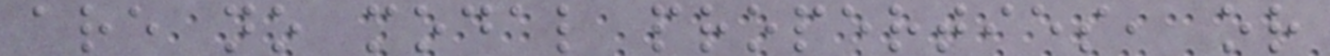are no modal properties, or
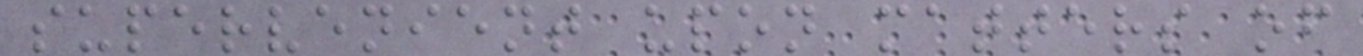supervenient upon matters of
